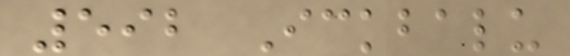592 Ickbalu
